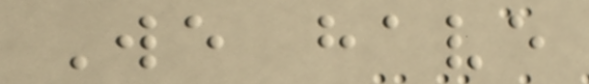We have
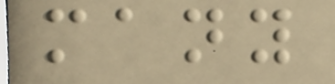many
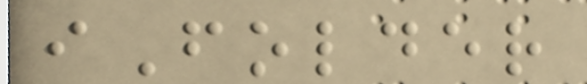iFolder
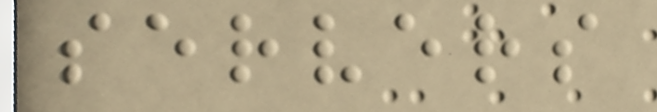servers
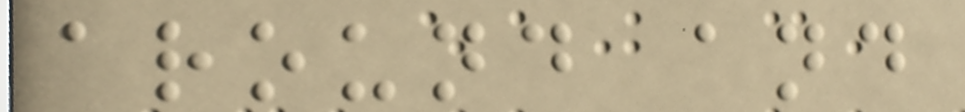around and
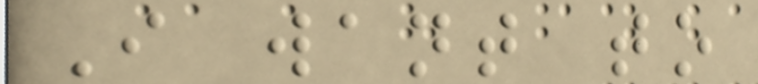I want to
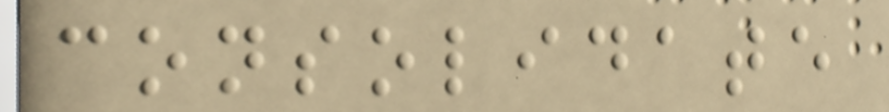consolidate
